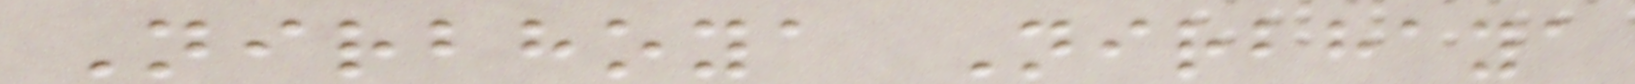Nirbhoya Nirbhaya
